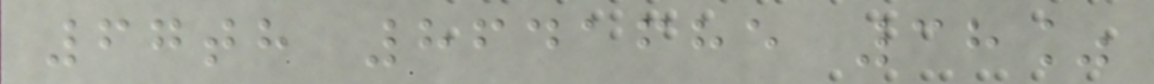67th 8641685 38%
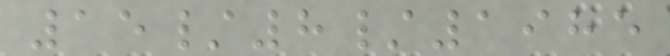15/8/1985
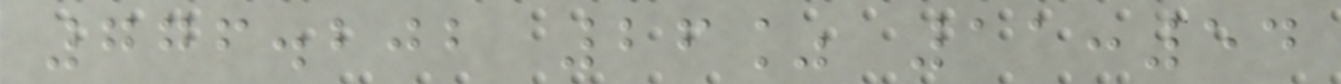776.202 26% 11:54
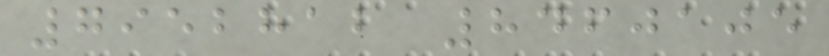7952812 8460105
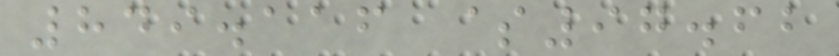849.116 $97.62
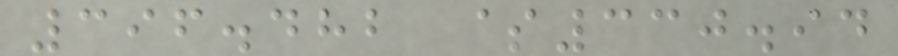396.482 $330.94
